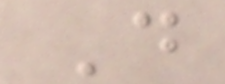D
